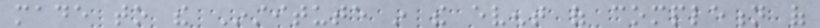made to the Institute in the event of completion of
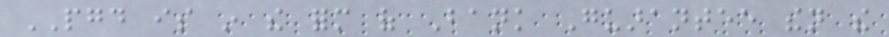PGD is in the form of Bank Guarantee then the
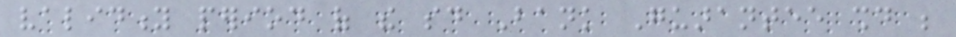validity period of the said Bank Guarantee should be
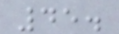45.
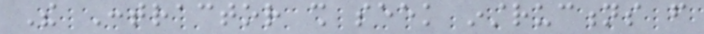The Contractor shall seek instructions from
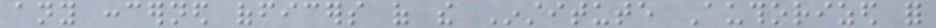any concerned officers of the Institute Authorized for
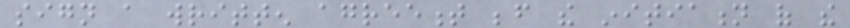sign a written agreement before the initiation of the
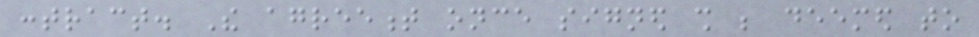contract. The agreement once signed shall be deemed to
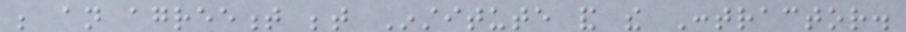be an agreement between Institute and the Contractor.
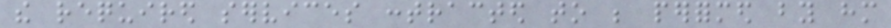the required services contracted to be performed by him
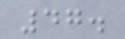47.
